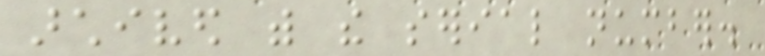archived with the serial number.
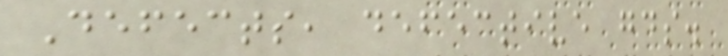Defects, defective goods.
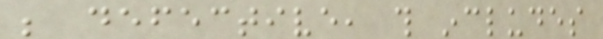be defective, this includes
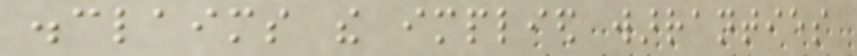disclaims the implied warranties
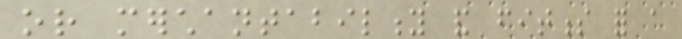or merchantability and fitness for a
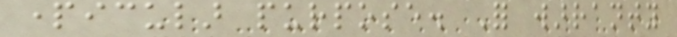particular purpose. For warranty
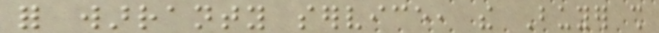for warranty service, the Buyer shall
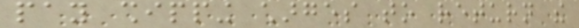pay shipping charges to return the
